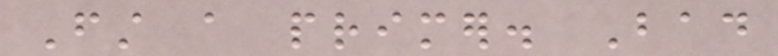First a primer. Bad
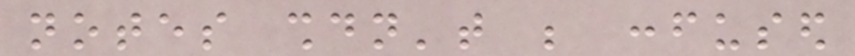notes shouldn't be confused
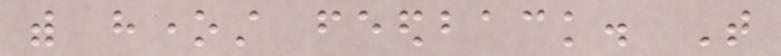with honest feedback. That
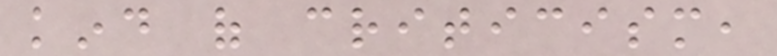kind of criticism,
